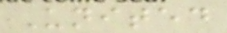United
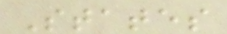States
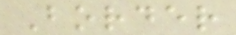Border
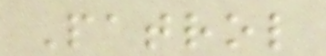Patrol
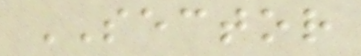SECTOR
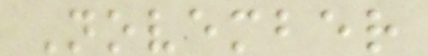November
